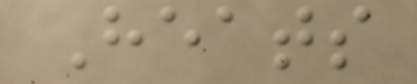Heats
